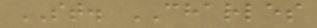ST. CHARLES
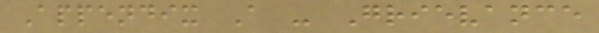Appendix A - Grievance
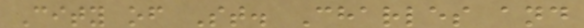City of St. Charles and
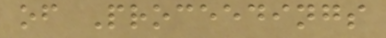of Proceedings
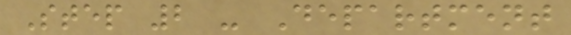Step 2 - Department
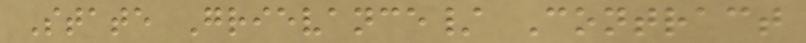State Grievance/ Contract
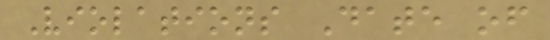Violations Date of
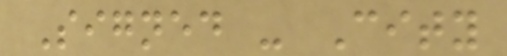Signed - City
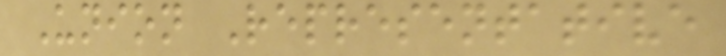Union Representative
